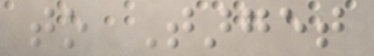to Target
